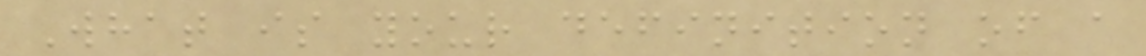What is your definition of a
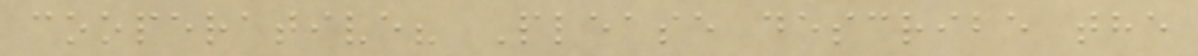cooperative? Please describe the
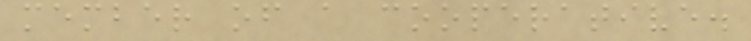member of a cooperative.
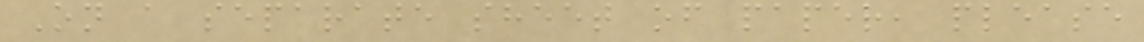On a separate sheet of paper, please
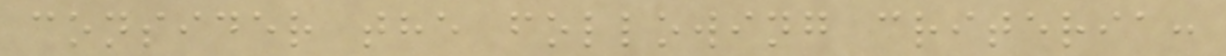consider the following criteria:
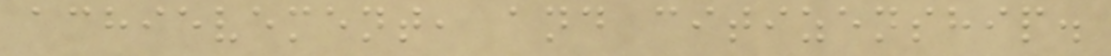achievement, and citizenship.
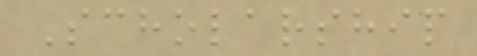Scholarship
